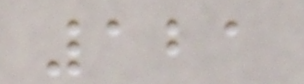121
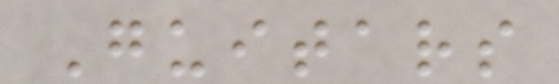Guitars
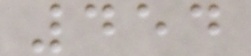454
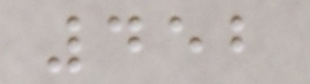452
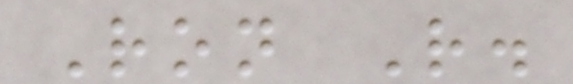Ron R.
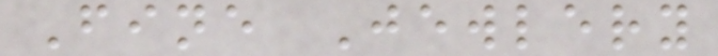Fine Jewlery
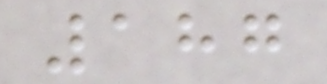187
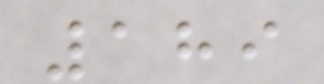189
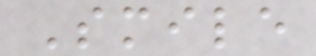Smile
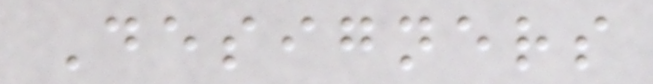Designers
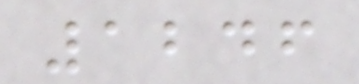1246
